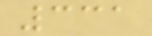331
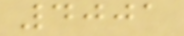4001
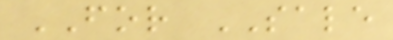FOR SALE
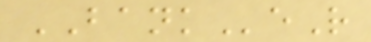BANKeR
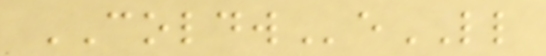COLDWeLL
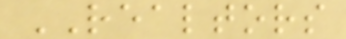REALTORS
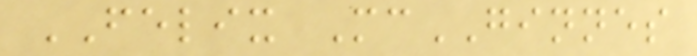FELIX McGINNES
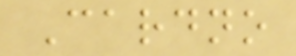Cardno
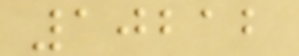10212
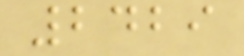2429
